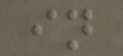in
